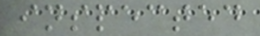inspected
